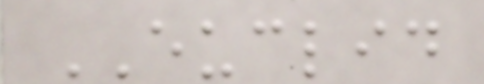EUCLID
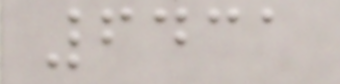6431
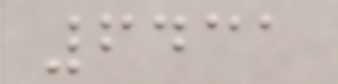6431
